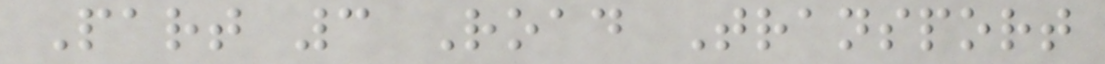Part 3 Road Transport
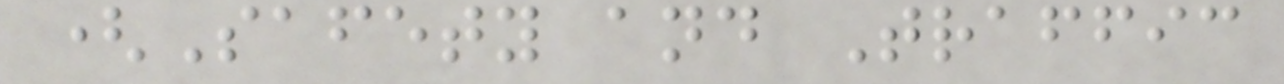(Safety and Traffic
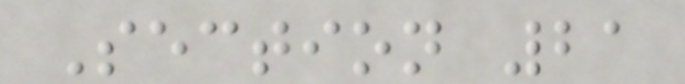Section 21
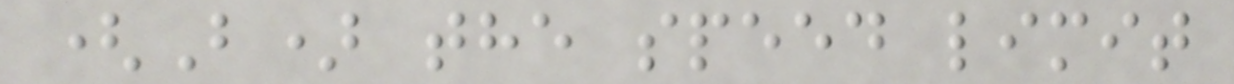(B) the speed limit
